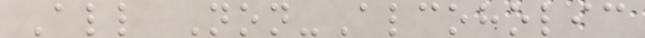All Non-Alcoholic
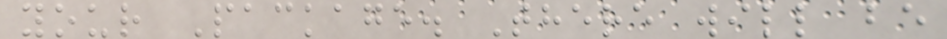your Package. There will be
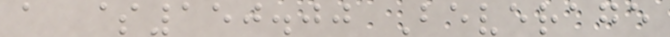a $150.00 Beverage
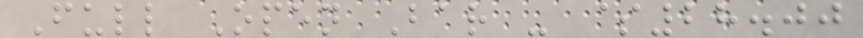Full Open Bar - $28.00
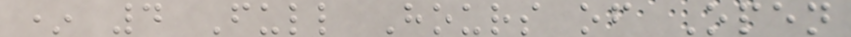* 4 Full Hours of Open
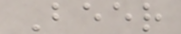Beer
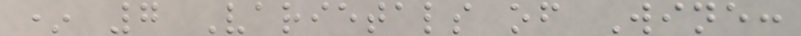* 7 Varietals of Wine:
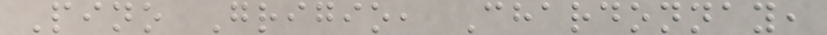Pino Grigio, Chardonnay,
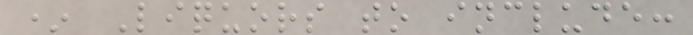* Liquors to include:
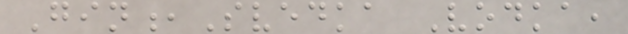Gin,Svedka Vodka,
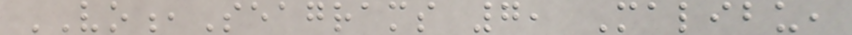VO,Seagrams 7, Malibu,
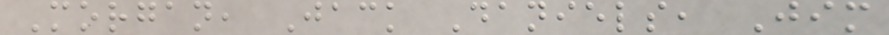Morgan, Jack Daniels, Jim
